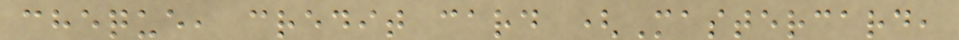cheque, credit card (Mastercard,
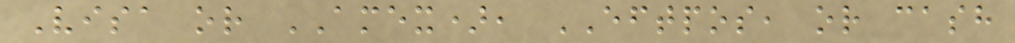Visa or AMEX), EFTPOS, or cash
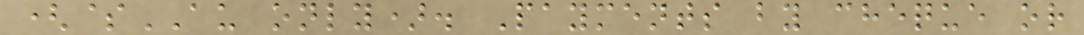($AU only). Payments by cheque or
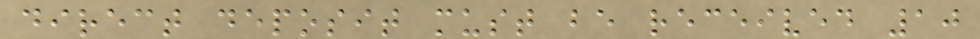direct deposit must be received 10
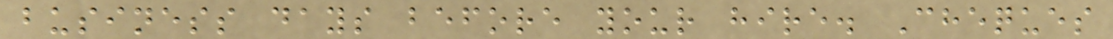business days before your hire. Cheques
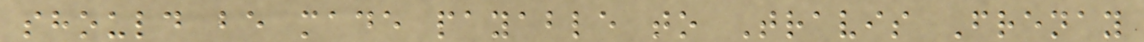should be made payable to Travis Frenay
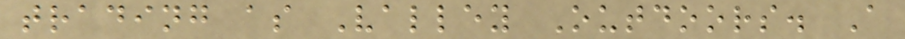trading as Valley Outdoors. A
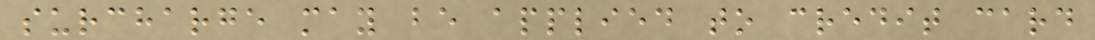surcharge may be applied to credit card
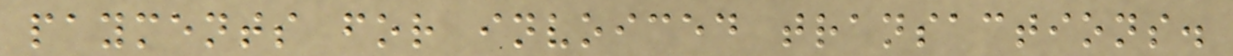payments for invoiced transactions.
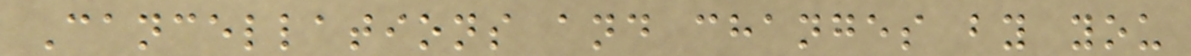Cancellations and changes by you
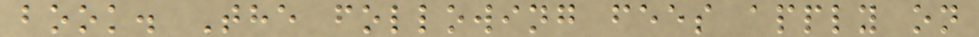book. The following fees apply on
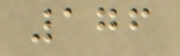176
